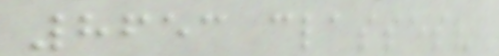8653 classes?
